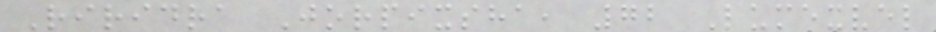Riridra Jorpixsha, 72 Lumexvel
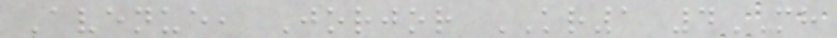Avenue, Jorjor KR1 4MH
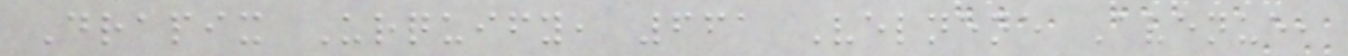Drapix Urquify, 661 Velnene Avenue,
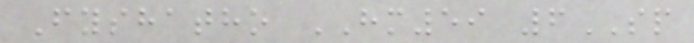Fyshatho HM59 6SP
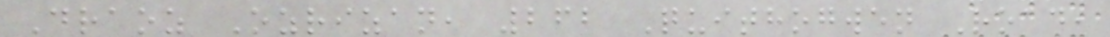Draoz Ozrizan, 262 Quithogwen Road,
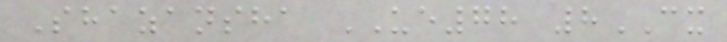Shazansha UE78 8CX
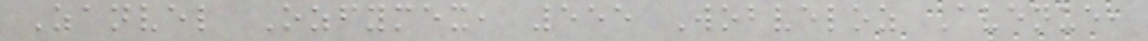Zanvel Ozfymex, 555 Wobveloz Avenue,
